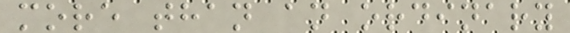more than an ordinary
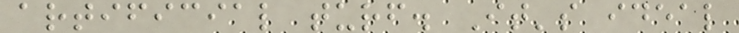artificial turf. It's ideal
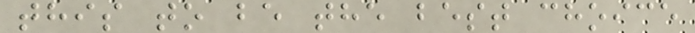this to be the best choice
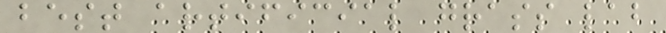best artificial grass lab
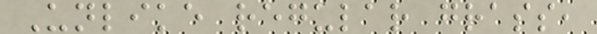Unlike regular grass,
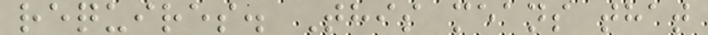requires. This means that
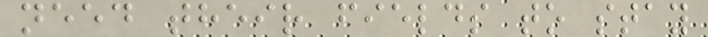need their fields to stay
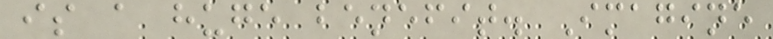is a huge benefit. Imagine
